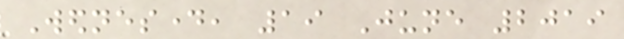Wednesday, 19 June 2019
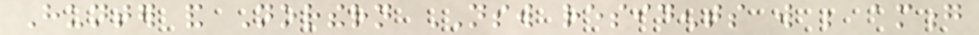Hunter and Northern NSW residents will be among
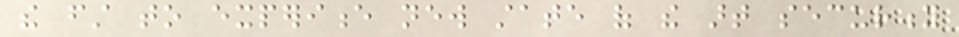the first to experience new state of the art security
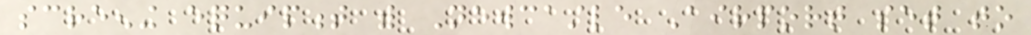screening equipment with Newcastle Airport set to
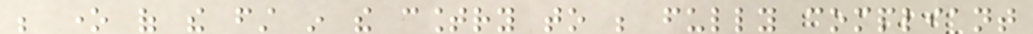be one of the first in the country to be fully compliant
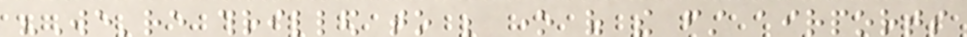"We're thrilled to be one of the first airports
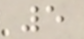5
